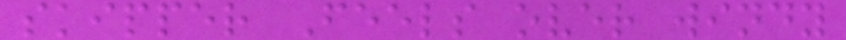skipper Feels over windy
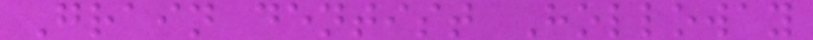Grain dentist Holloway
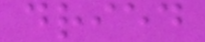dried
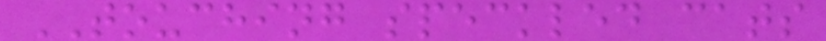TOUCHING speckled cats
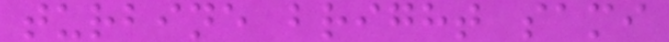turbine bright sami
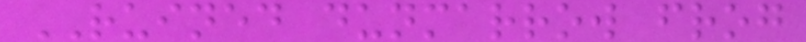RUINED dunmarrow frog
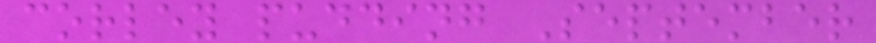corley pudding September
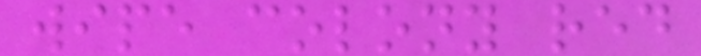wipe colony red
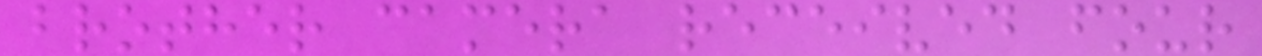brother camera received four
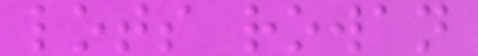lots rowan
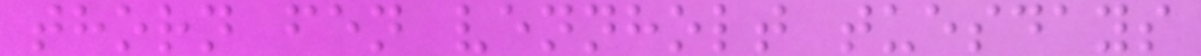thorn fen vennholt tuesdays
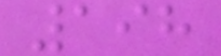198
